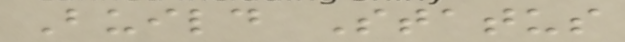Build Status
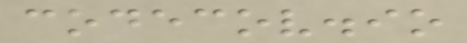codecov.io
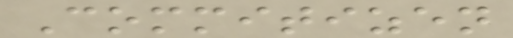Commitizen
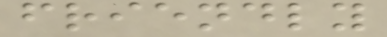friendly
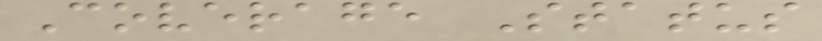Coverage Status
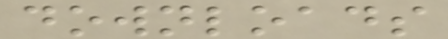downloads
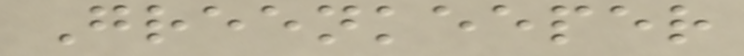Greenkeeper
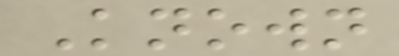Known
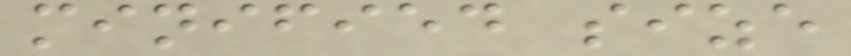minified size
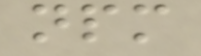npm
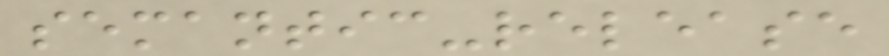semantic-release
